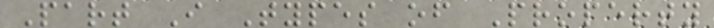Part I Types of Property
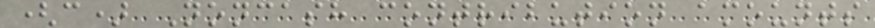(c) Noncash contribution amounts
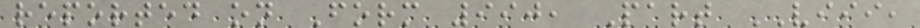reported on Form 990, Part VIII,
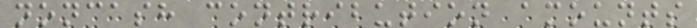noncash contribution amounts
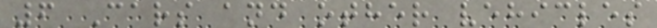6 Cars and other vehicles
